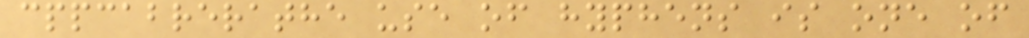cppcabrerathe use of hyphens is one of
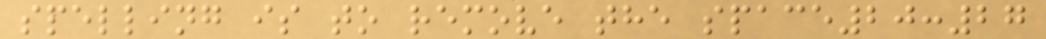spelling is to remove the space20:27
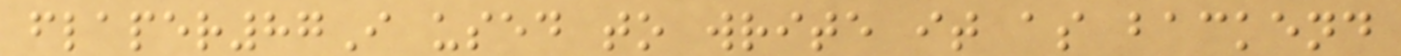flaper87I used to write it as backend
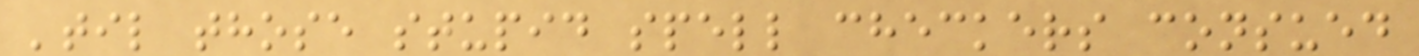'til those stupid spell checkers consued
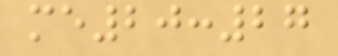me20:27
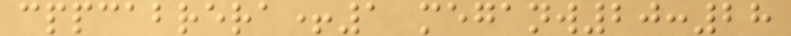cppcabrera+1 meganw20:28
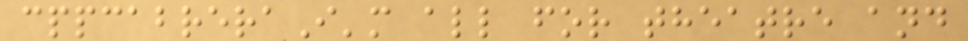cppcabreraI'm all for theatre and
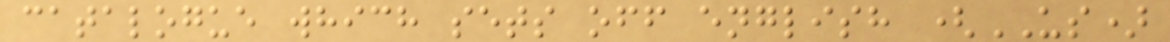catalogue which sets off english (US)
